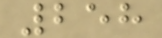258
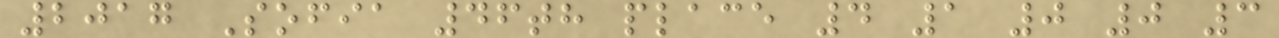2017 Sofia 46th place 4 1 0 0 3
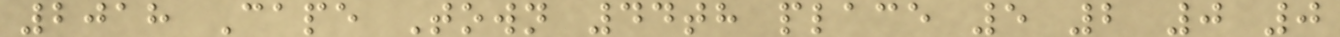2018 Cape Town 44th place 5 2 0 0
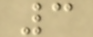3
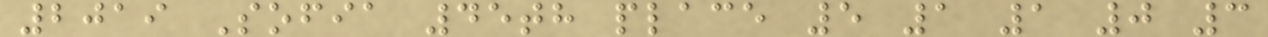2019 Sofia 45th place 5 1 1 0 3
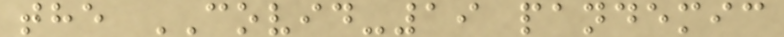the COVID-19 pandemic
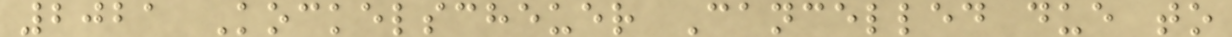2021 Kockelscheuer Cancelled due to
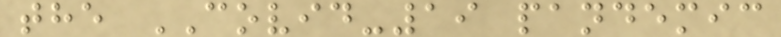the COVID-19 pandemic
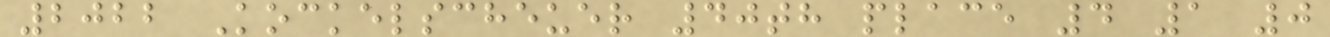2022 Kockelscheuer 40th place 4 1 0
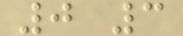0 3
